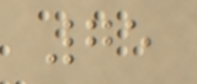75
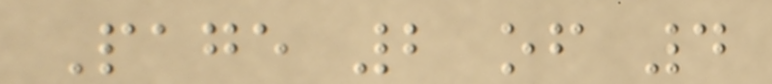Page 2 of 4
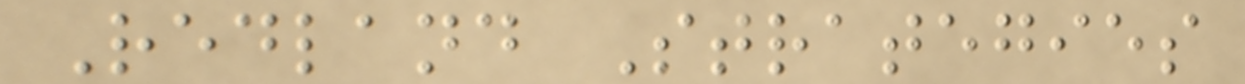Redland Strategies
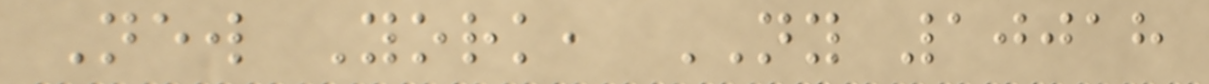New York, NY 10018
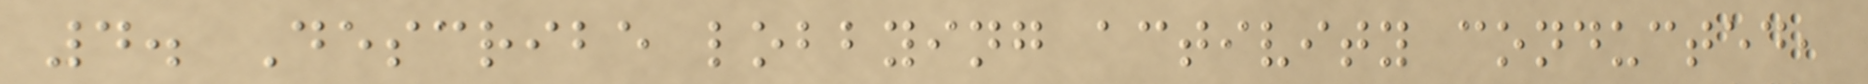4. Describe lobbying activity conducted,
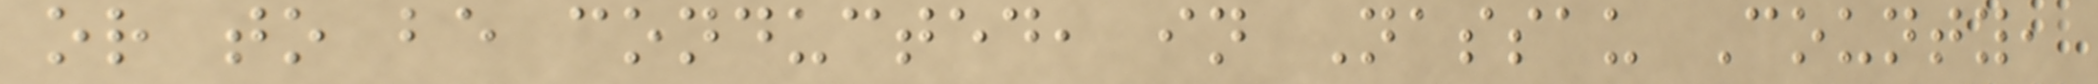or to be conducted, in Nassau County,
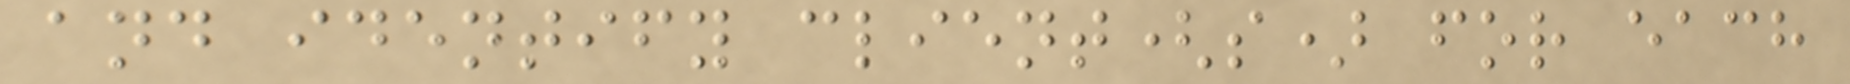and identify client(s) for each
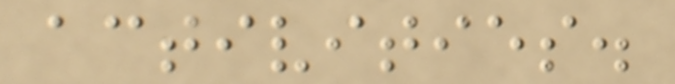activities.
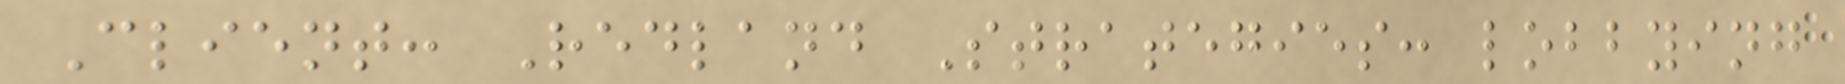Client: Redland Strategies: lobbying
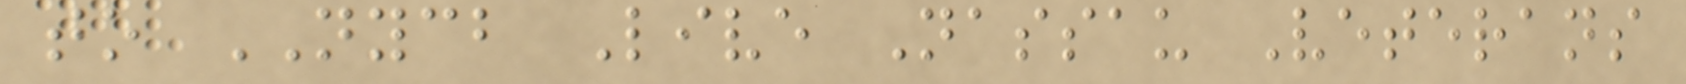to NYCB Live Nassau Veterans
